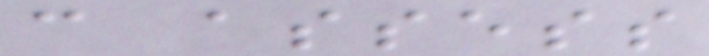can assess
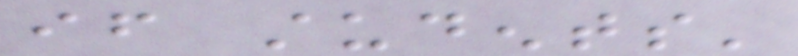if students'
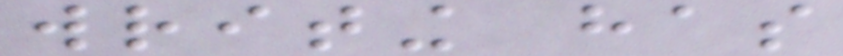writing has
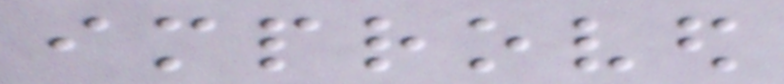improved
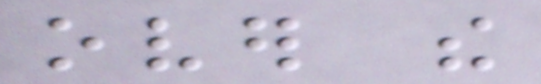over the
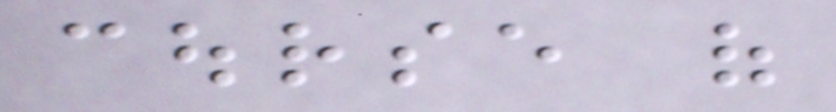course of
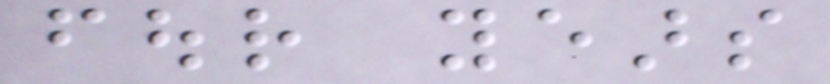four years
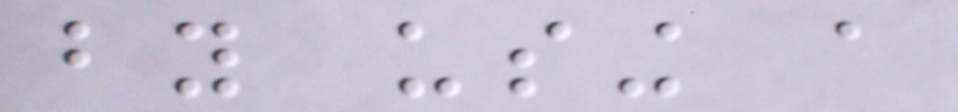by using a
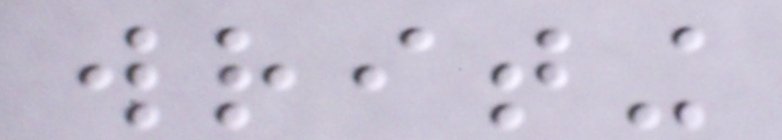writing
